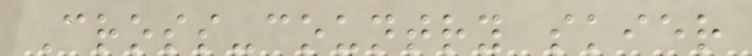Cross-country skier
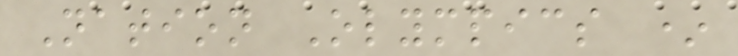Nation Olympics *
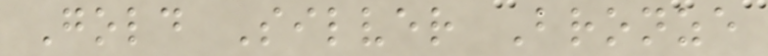Gold Silver Bronze
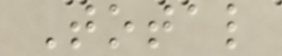Total
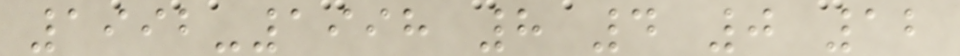1992-1998 8 4 0 12
